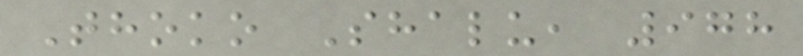Thoko Shalu, 978
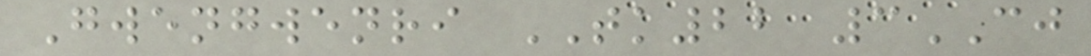Gwengwenri TK22 3CJ
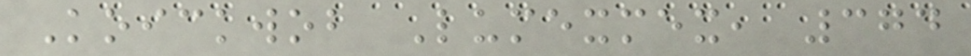Koickwob Lumexmex, 374
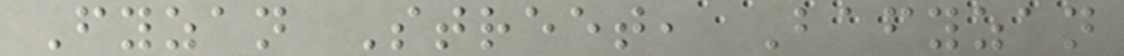Fyzan Street, Bafyzan
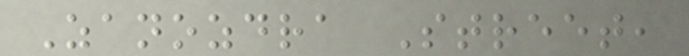Zanozdra Street,
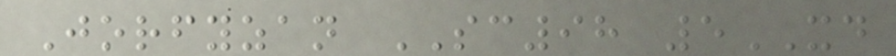Jorfyzan SC98 5XD
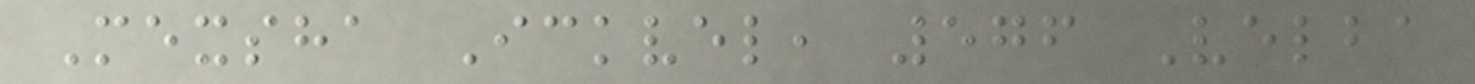Mexsha Ickvel, 576 Velba
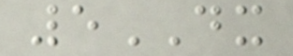5DX
